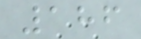186
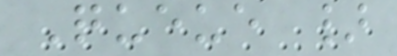Queue }
